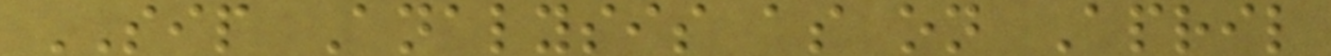SIP Analysis as on April
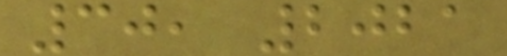30, 2021
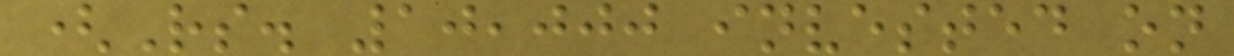(Rs. 10,000 invested on
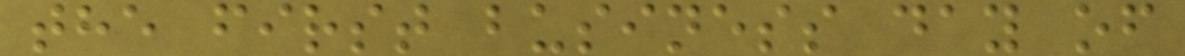the first business day of
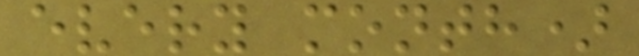every month)
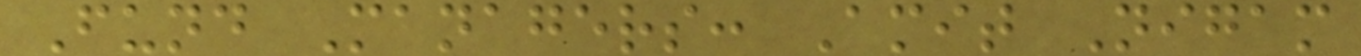Fund Managers: Amit Nigam
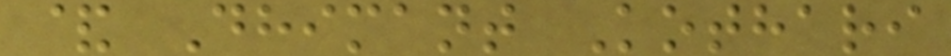& Dhimant Kothari
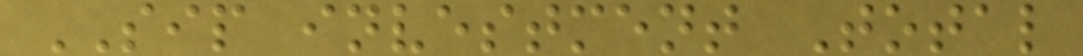SIP investment Total
